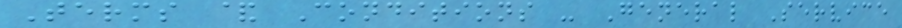Terms & Conditions - General Service
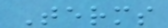Terms
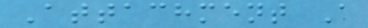Attachment A
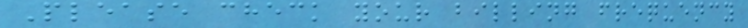Please check your billing frequency
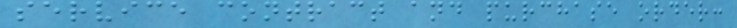service contract and purchase order:
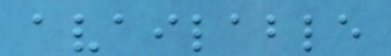available
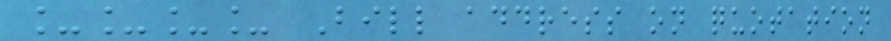____ Bill address on quotation
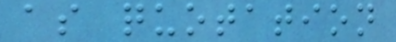as quotation
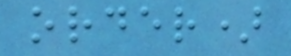order)
